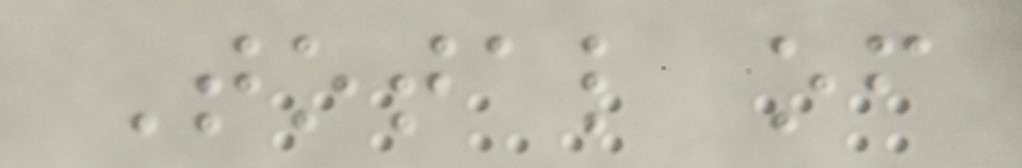Total of
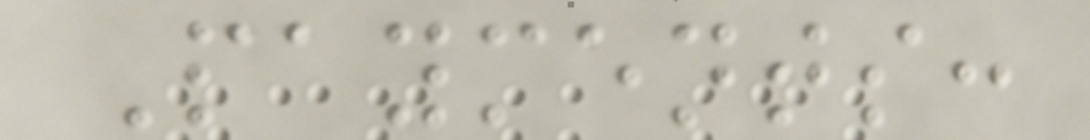Payments:
